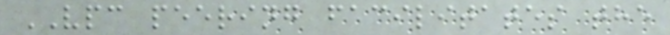VPC peering facilitates the
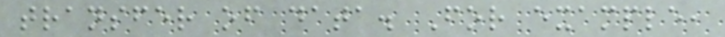transfer of data. For example,
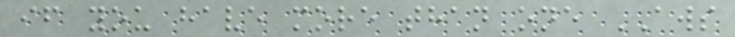if you have more than one AWS
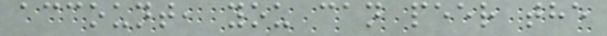account, you can peer the
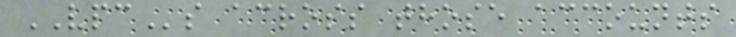VPCs across those accounts
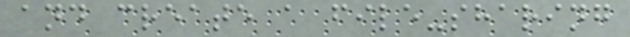and create a file-sharing
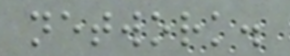network.
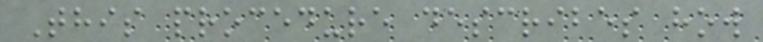This procedure describes how
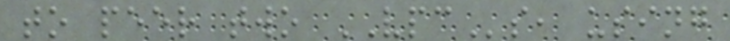to peer two VPCs, using
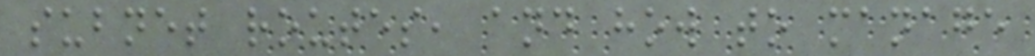subnet routes, and how to manage
